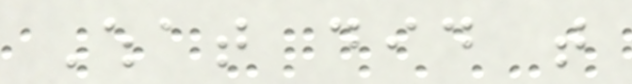What did that
